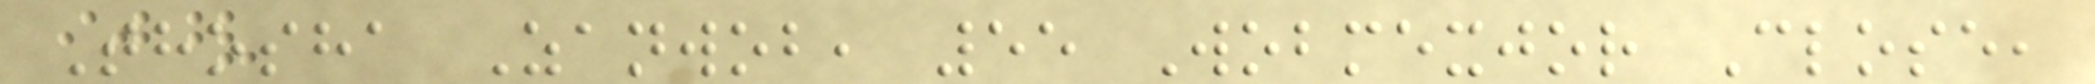Thosha Zanwob, 55 Wobmexjor Close,
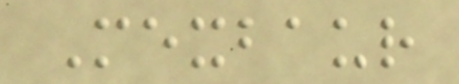Mexbaur
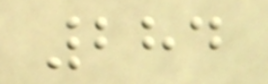284
